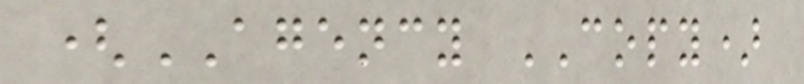(AGENCY COPY)
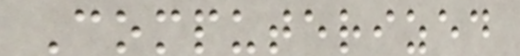Computerized
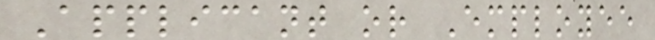Applicant or Employee
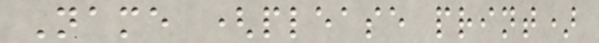Name (please print)
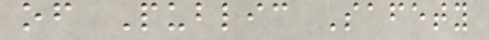of Public Safety
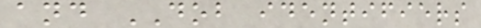and DOB identifiers
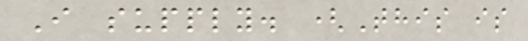I supply. (This is
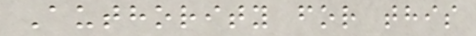Authority for this
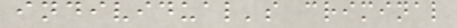individual's criminal
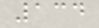134
